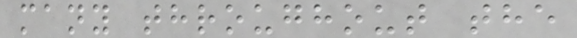many throughout the
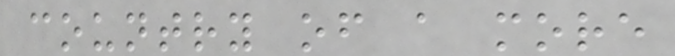country of a more
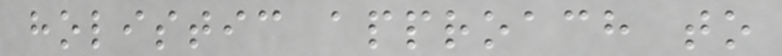holistic approach to
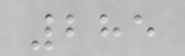285
